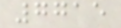7715
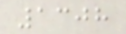1308
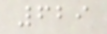629
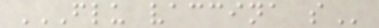FLU VACCINA S
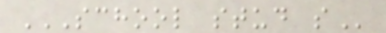SCHOOL STUD S
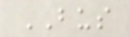BUS
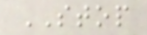STOP
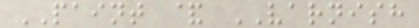PAINT & VARNISH
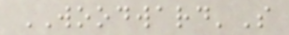WOODWARD'S
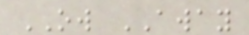OW AWAY
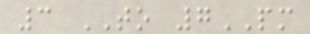3 TO 7PM
